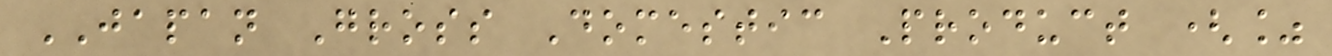JAPAN Gross Domestic Product (%
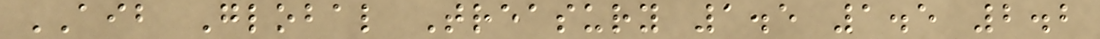AIB Global Treasury 1.5 1.5 2.2
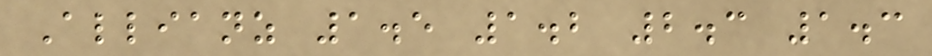Allianz 1.5 1.2 2.3 1.3
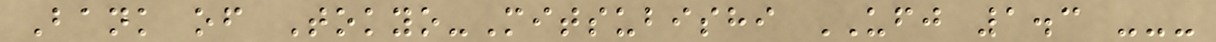Bank of Tokyo-Mitsubishi UFJ 1.3 ---
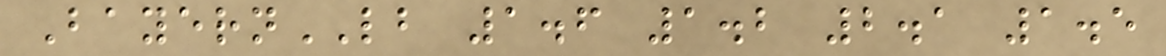BayernLB 1.6 1.2 2.1 1.5
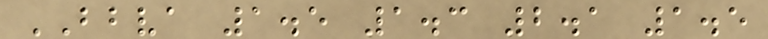BBVA 1.5 1.3 2.1 1.5
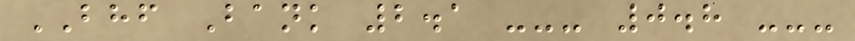BHF Bank 2.1 --- 0.8 ---
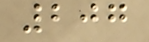207
